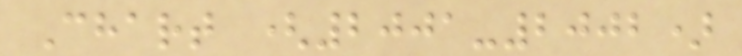Chart (2001-2002)
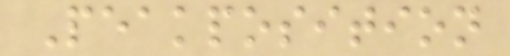Peakposition
